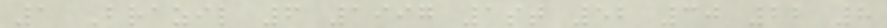1 Brazil 6 1997 1st 52 30 22 8
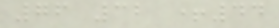76 32 +44
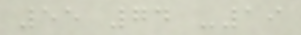55 74 -19
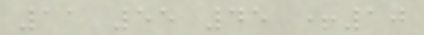11 55 45 +10
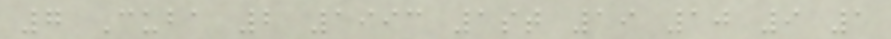7 Cuba 2 1993 1st 19 10 9 1
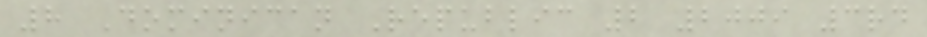8 Dominican Republic 2 2009 3rd
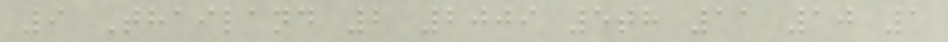9 Thailand 2 2009 5th 11 10 1
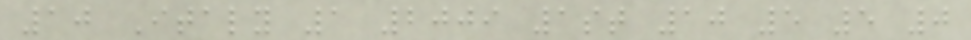10 Italy 1 2009 1st 10 5 5 0
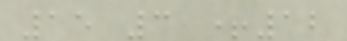15 3 +12
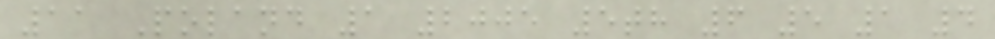11 Poland 1 2005 5th 6 5 1 4
